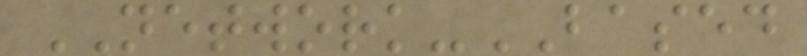NETWORK-BASED
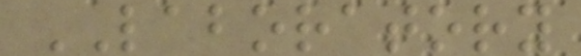LABORATORY
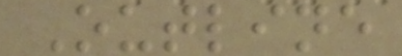Outline
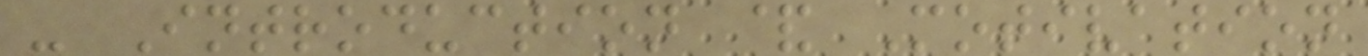- Introduction & Motivation
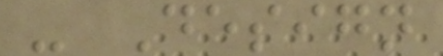- Design
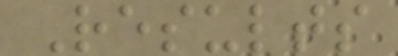Results
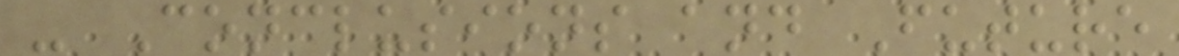- Conclusions and Future
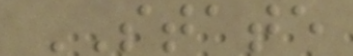STATE
